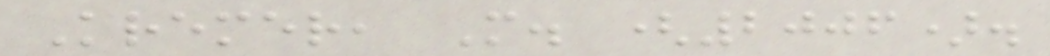Kremer, M. (2006).
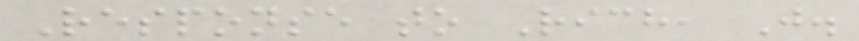Response to Rich, J.
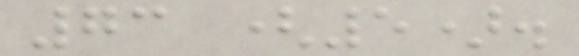73 (5).
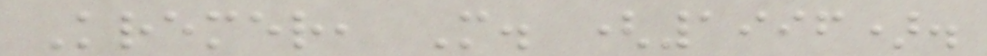Kremer, M. (1996).
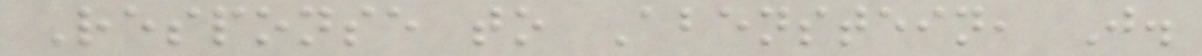Response to Abenstein, J.
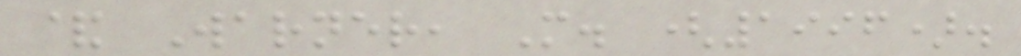& Warner, M. (1996).
